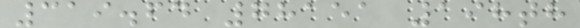319.64 78151 198th
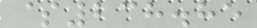$238.85
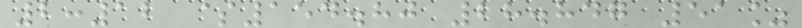2:12 $154.80 28.847 51%
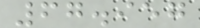67.957
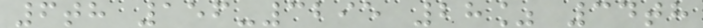6th 156-3295 28% 34th
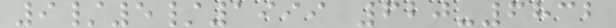9/5/1999 620-6832
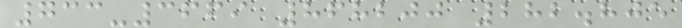733-3669 868200 282.805
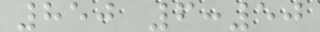850 6:50
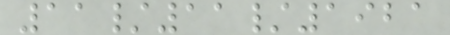11/11/1921
